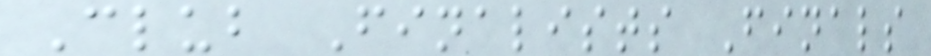Club Finalists Finals
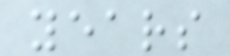years
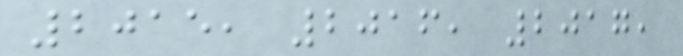2015, 2016, 2017,
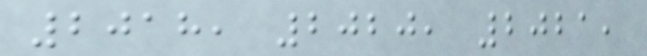2018, 2020, 2021,
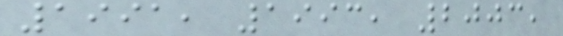1991, 1993, 2003,
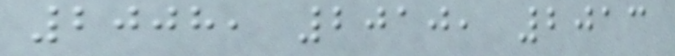2008, 2010, 2013
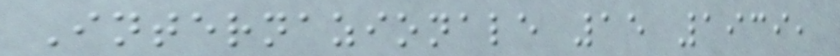Internazionale 15 1939,
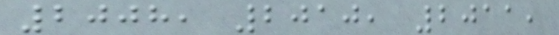2008, 2010, 2011,
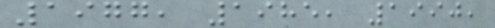1977, 1985, 1990,
